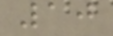10
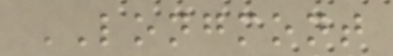LONGMONT
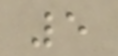5
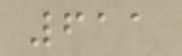611
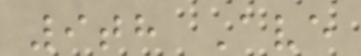9th Ave
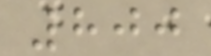800
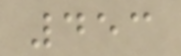453
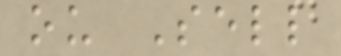ou Sell
